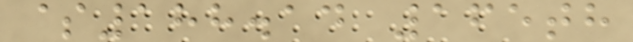$188.14 165th
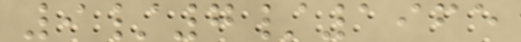9/7/1965
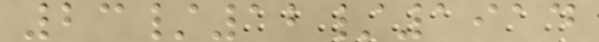23/12/1914
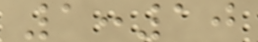1:10
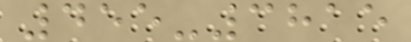455-3815
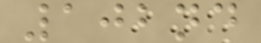102nd
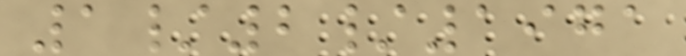1/2/1971
